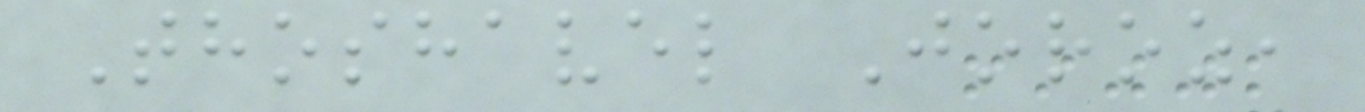Thoshavel Joroz,
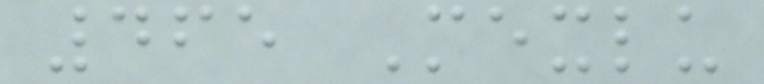465 Mexlu
